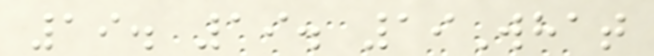19. 19. 19What
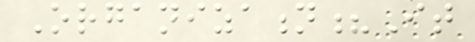Organization?It
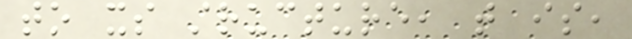to its structure, that is,
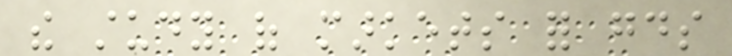the study of markets for goods
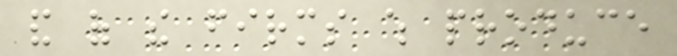and of the firms which produce
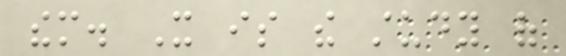them. It is the study of
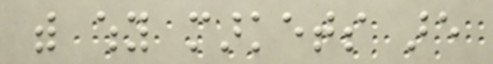with why markets are
